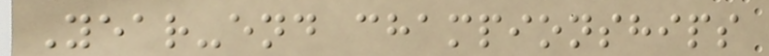Year-end championships
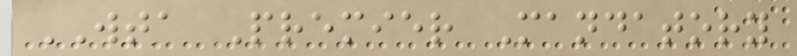WTA Premier Mandatory
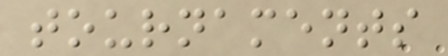tournaments
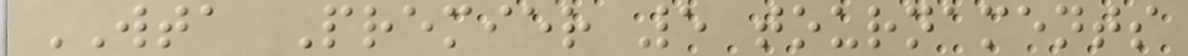WTA Premier 5 tournaments
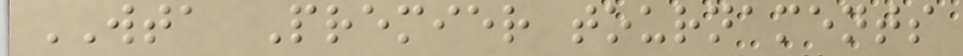WTA Premier tournaments
